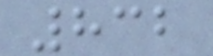832
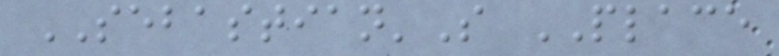SEBASTIAN'S PLACE
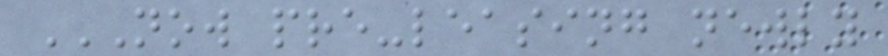NOW PRE-LEASING NEWLY
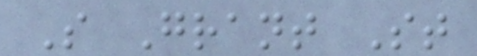S Grant St
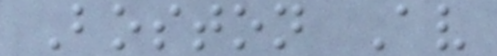Boston Av
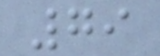79
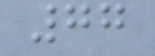77
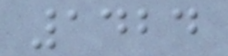1424
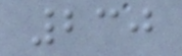230
